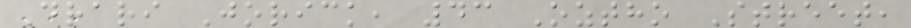Drari Jorick, 43 Oztho Street,
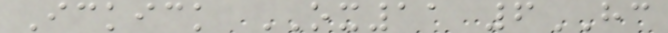Ickick OX11 6HC
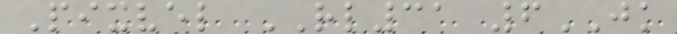Pixvel RL31 6JK
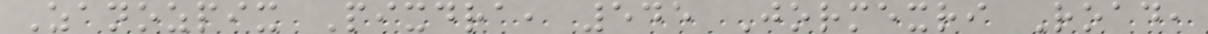Zanozpix Pixdra, 545 Jormexri Road,
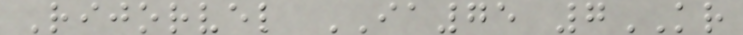Rijorvel IA75 7KR
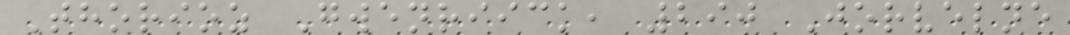Thorioz Gwenriick, 290 Jorvelne
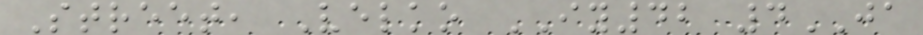Street, Velko IY42 4JA
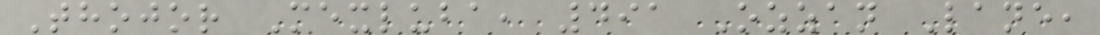Thojor Mexluba, 491 Ozzan Lane,
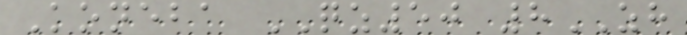Koneba QZ50 8ZH
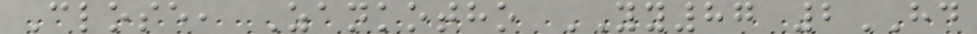Close, Zankotho YY87 2HD
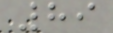89
